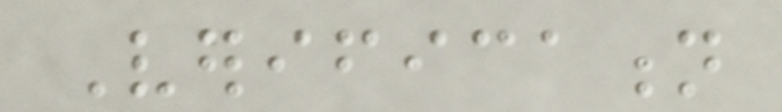Verification
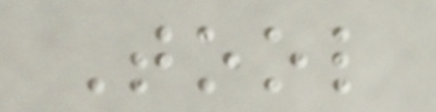Tool
